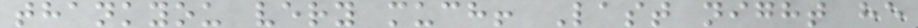thankyou very much! Last night he
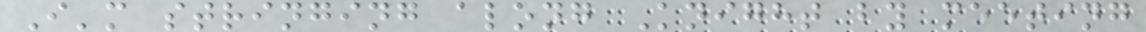I'm stringing along Knight by meeting
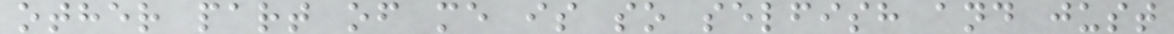other part of me is so selfish and just
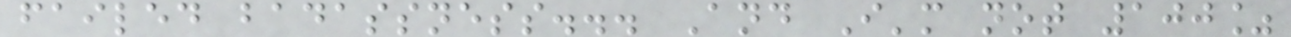failed badassness... And I'm not 100%
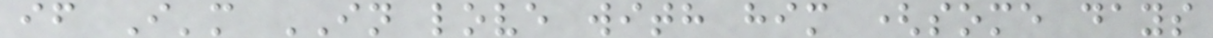if I'm IN love with him (some days
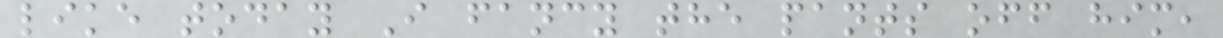like today I fancy the pants off him,
